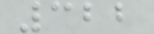322
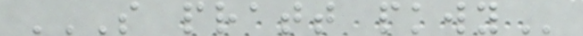S PRATT PKWY
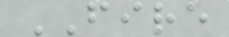FIRE
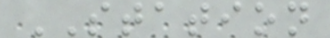STATION
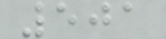501
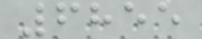6855
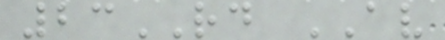23RD AV
